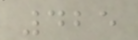425
